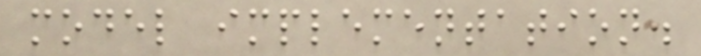model implementation.
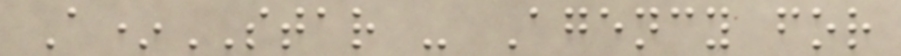A*STAR - Agency for
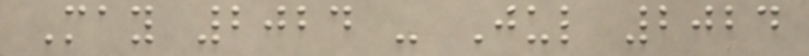May 2024 - Jul 2024
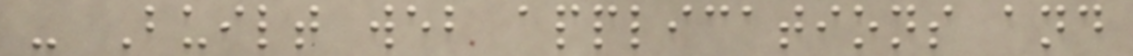- Built web applications and
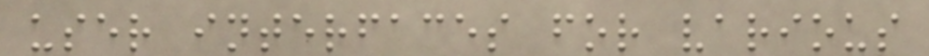user interfaces for various
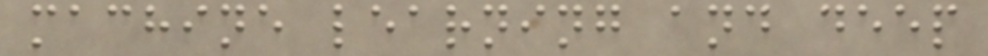machine learning and deep
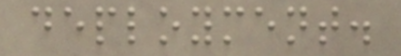deployment.
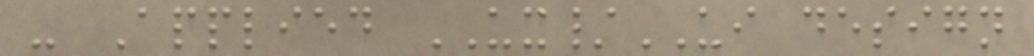- Applied UX/UI design
